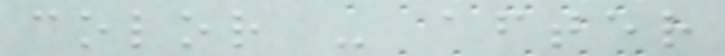color - after
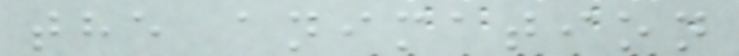the animation
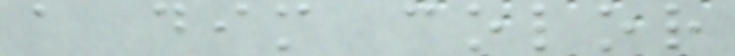a dim color
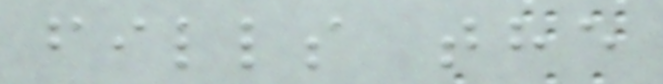fills the
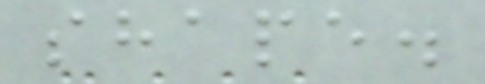shape.
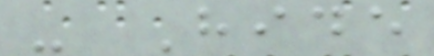- Hide
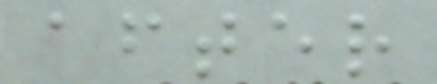after
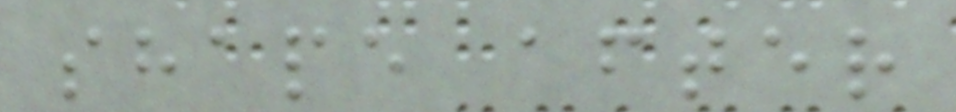shape after
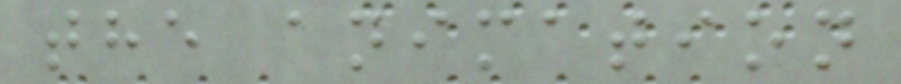the animation
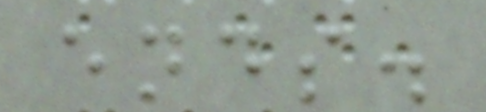ends.
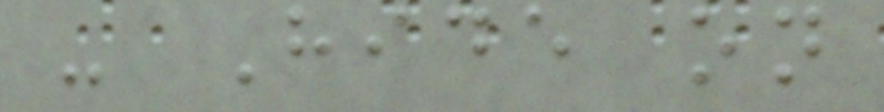- Hide on
